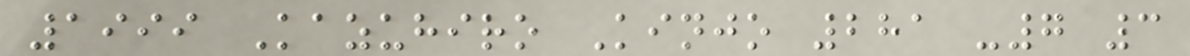1999 Kazuhiro Kinjo 281 -7 3
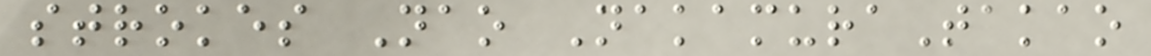strokes Nao NakamuraTakao
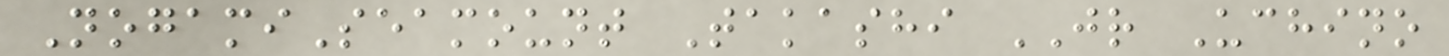NogamiSeamount Takashi JR Uchino
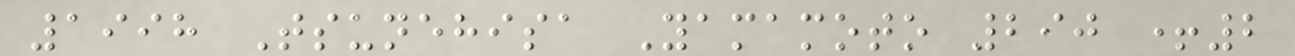1998 Tsunehisa Yamamoto 290 +2
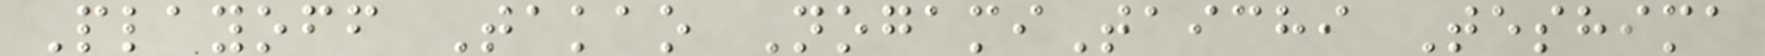Playoff Takao NogamiTaichi Teshima
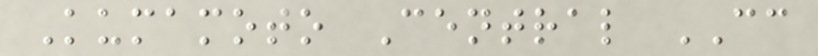Kumamoto Central CC
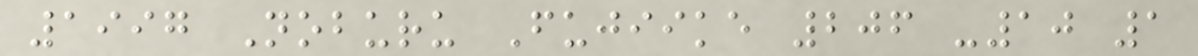1997 Noburu Fujiike 206 -10 1
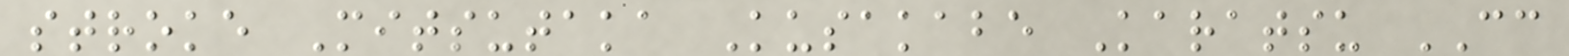stroke Mitsutaka Kusakabe Karatsu CC
